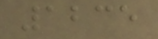1235
